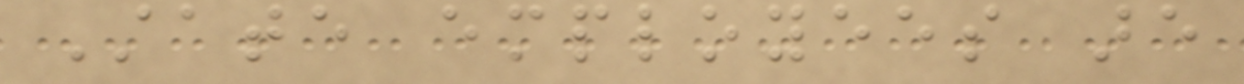State employees are
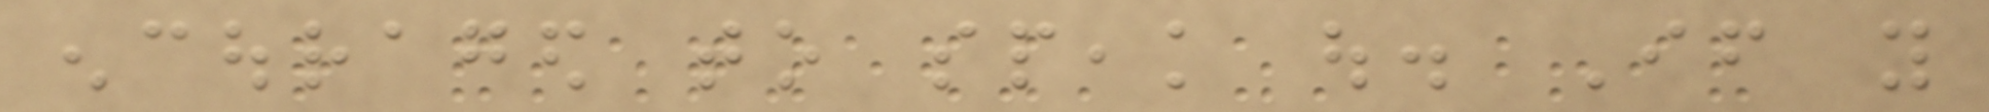encouraged to speak out. If you
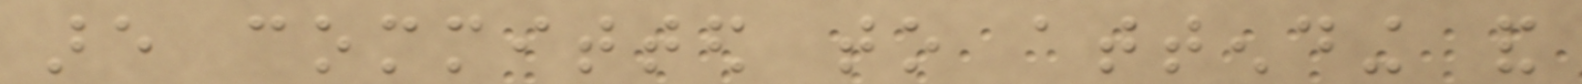are committed to attending and
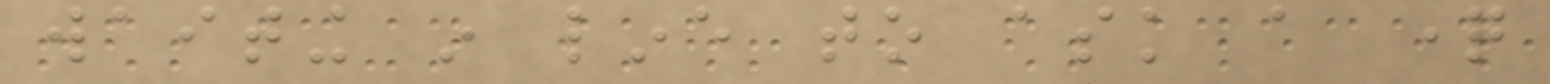waiting in line to ask a question
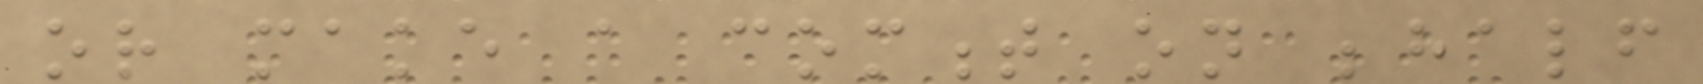or make a comment on behalf
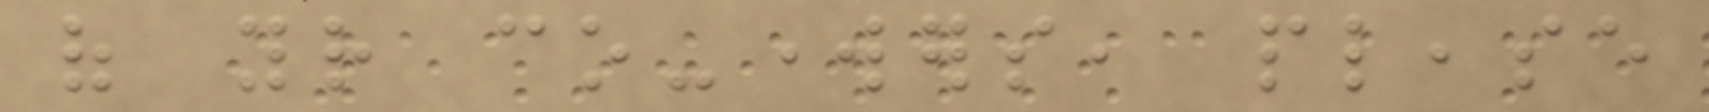of your co-workers, please
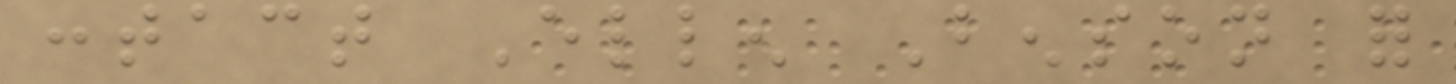contact Ellen Benson for
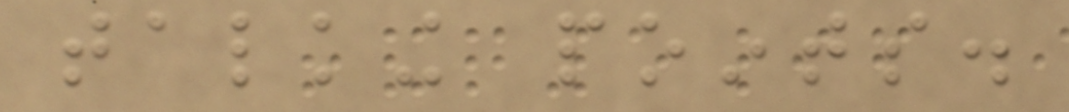talking points.
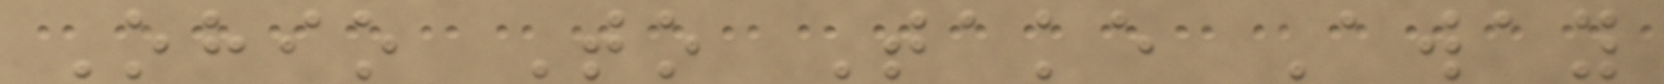Ohio To Take Away
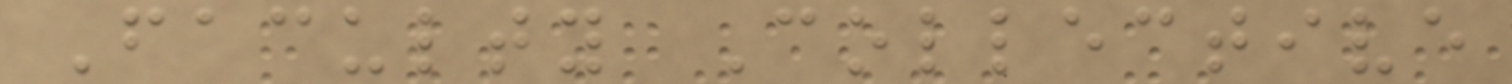Faculty Collective
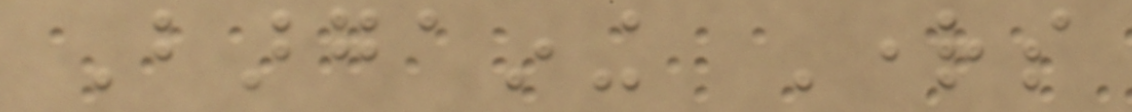Bargaining Rights
